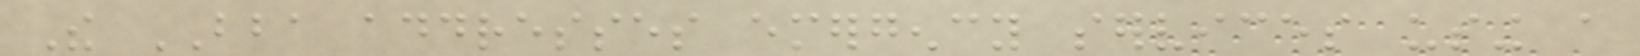The BBA addresses emergency services using a
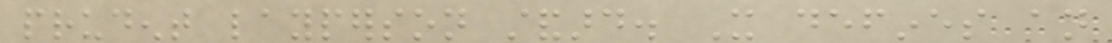prudent layperson standard. It defines an
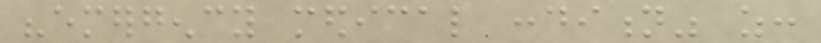"emergency medical condition" as:
